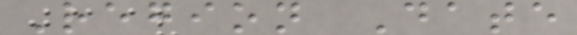Region Date
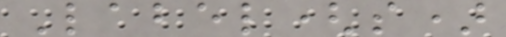Label(s)
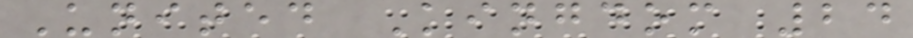United Kingdom 24
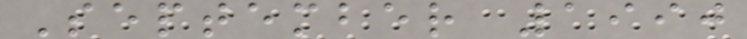September 1990
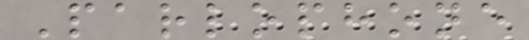Parlophone
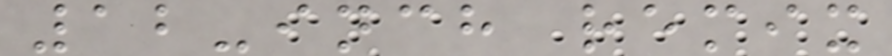12-inch remix
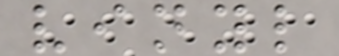vinyl
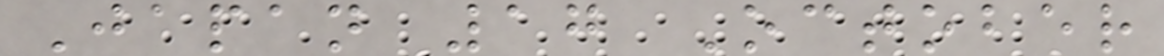Japan 17 October
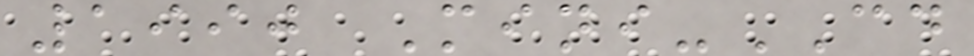1990 Mini-CD
